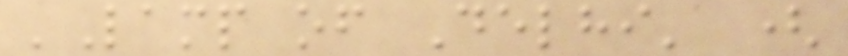'Lamp of Delhi' (
